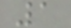1
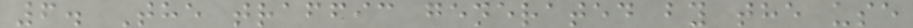6. The traffic generated by the use
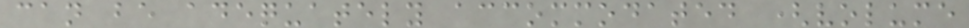can be adequately accommodated (volume
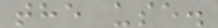the use.
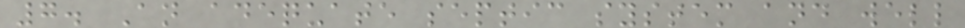7. An adequate septic system and well
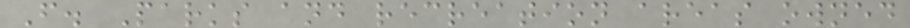F. Parks and recreation areas owned
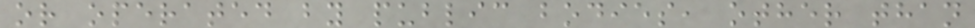or operated by public bodies, other than
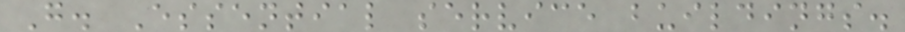G. Essential service buildings.
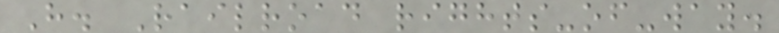H. Railroad rights-of-way.
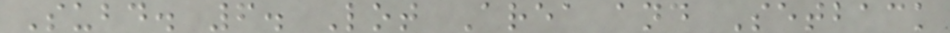Subd. 6. Lot Area and Setback
